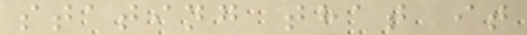stating that it
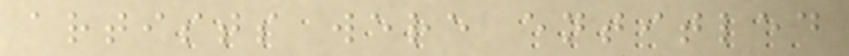artists were entitled
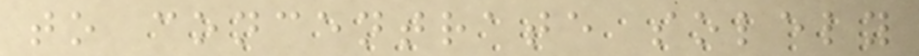to concentrate solely
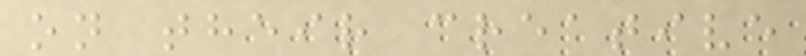on their creative
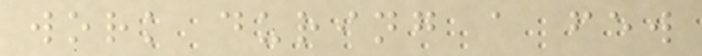work during a few
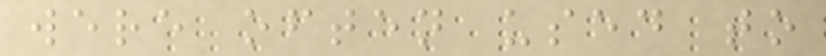were often used to
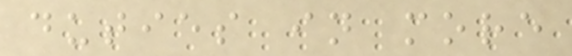duties in more
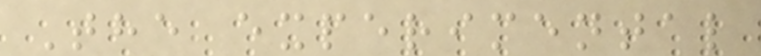The experimental
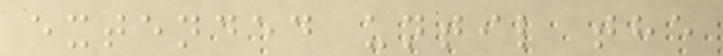extended until the
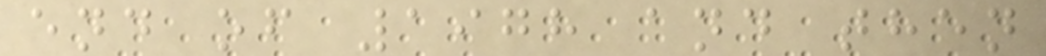end of 1978 and then
